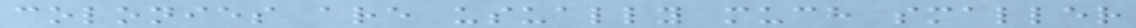colonies are usually much smaller
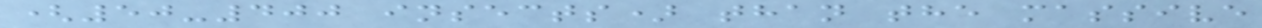(50-400 insects) than the massive
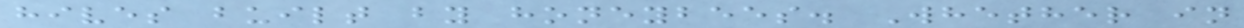hives built by honeybees. Whether in
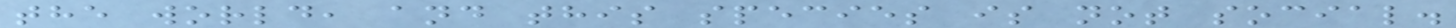the world, and this species is not social.
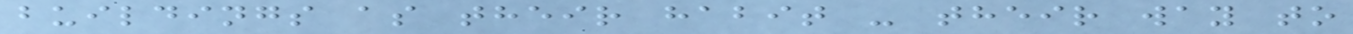buildings as their habit - their way to
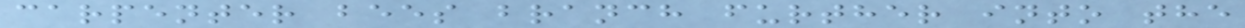carpenter bees branch further into the
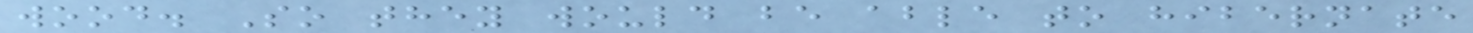wood. So they would be able to hibernate
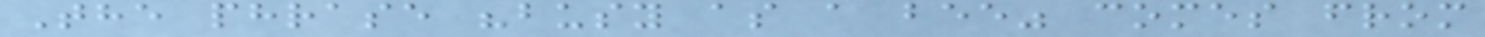The phrase "busy as a bee" comes from
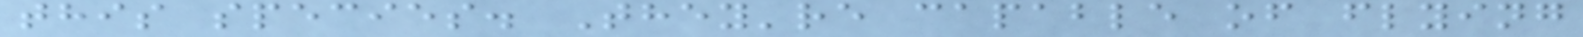this species. They're capable of flying
